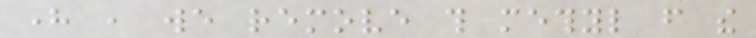here , we remove this methyl from the
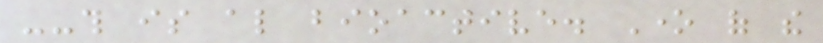--this is also bioactive. One of the
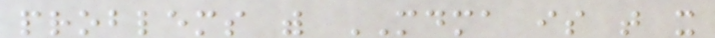problems with MDMA is that it
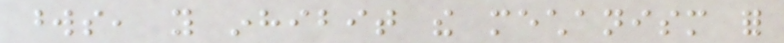words, you inhibit the mechanism for
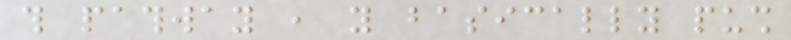this pathway , you basically push
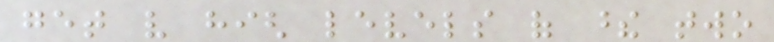get very high levels of these two
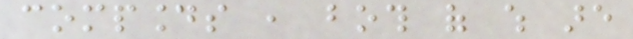compounds , both of which are
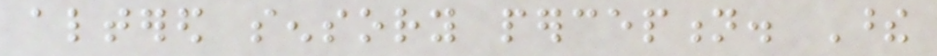altered sensory perception. These
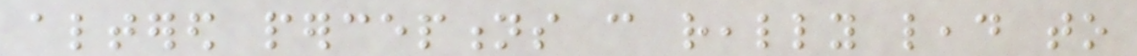altered perceptions can really lead to
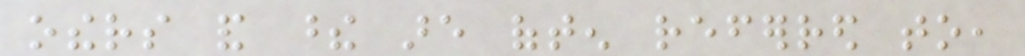others and these are often referred to,
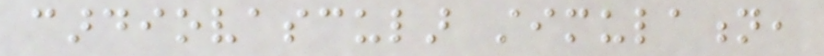cardiovascular stimulation,
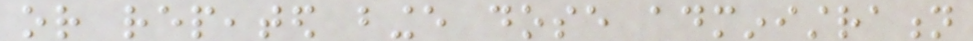or repeated binge dose administration
